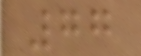77
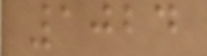1024
